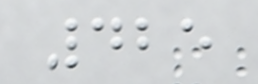425
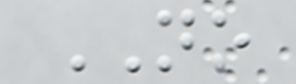NO
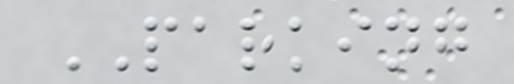PARKING
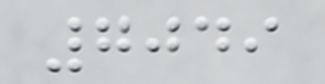7049
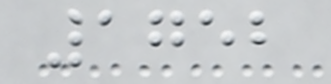1752
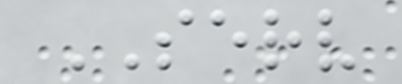SERV
